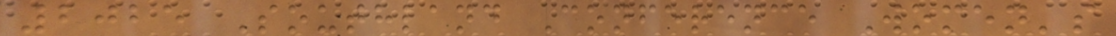2025 Southland Conference Women's
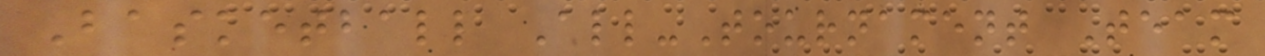Basketball All-Tournament Team
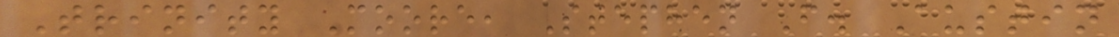Trinity Moore, Stephen F. Austin
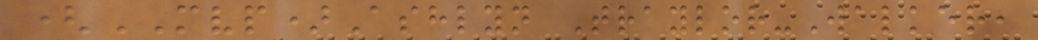(MVP)Ashlyn Traylor-Walker,
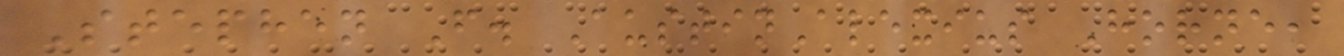Stephen F. AustinAlexius Horne,
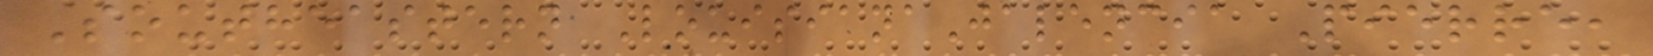Southeastern LouisianaJalencia Pierre,
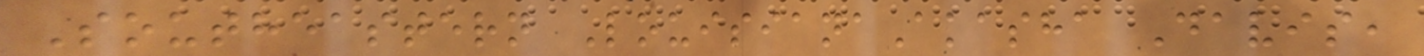Southeastern LouisianaAkasha Davis,
